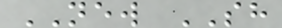NEW SH
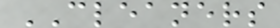CLEANERS
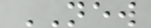NEW
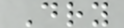Dry
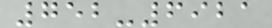752-6921
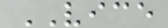VICE
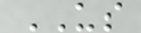US
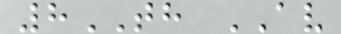8TH AV
